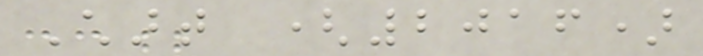Chart (2016)
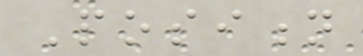Position
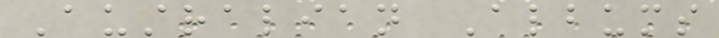Australian Albums
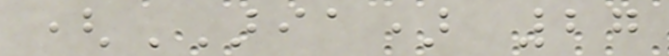(ARIA) 27
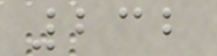232
